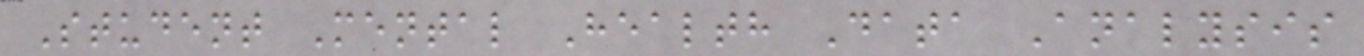Student Mental Health Data Analysis
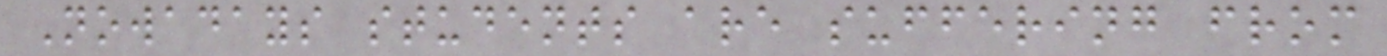Nowadays students are suffering from
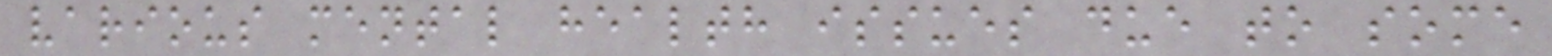various mental health issues due to some
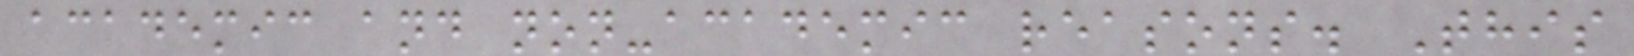academic and non-academic reasons. This
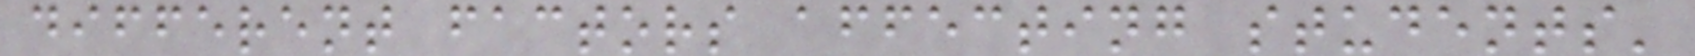different factors affecting students'
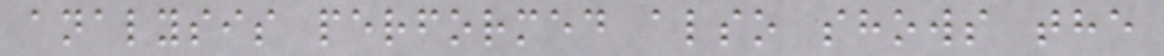analysis performed also shows the
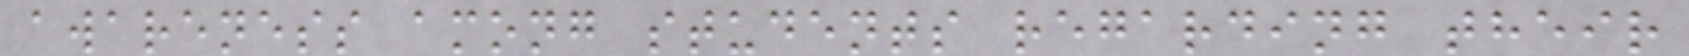awareness among students regarding their
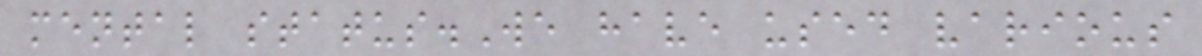mental status.We have used various
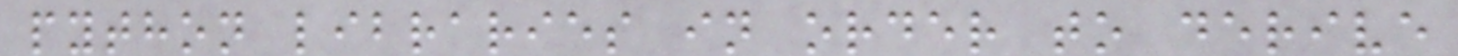python libraries in order to derive
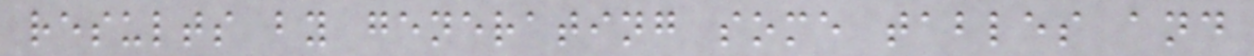results by generating some tables and
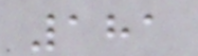181
